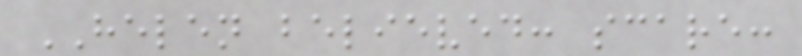HELEN believed: scare:
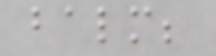balm;
